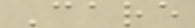Care
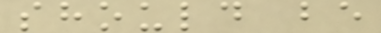should be
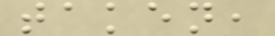taken,
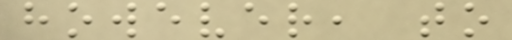however, to
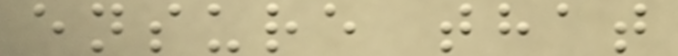ensure that
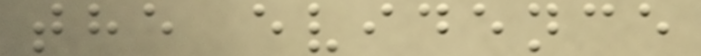the evidence
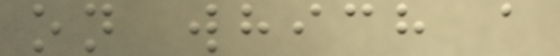on which a
